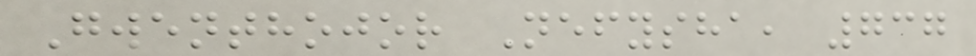Gwenthojor Nefysha, 737
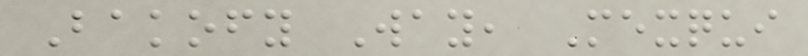Bakofy Way, Mexqui
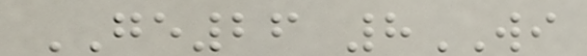GE26 8WI
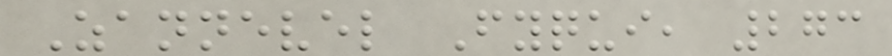Zannevel Fyqui, 273
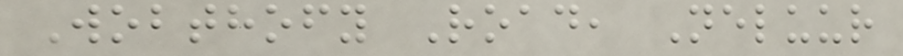Wobthofy Road, Neluur
